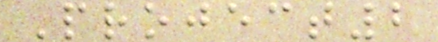Project2
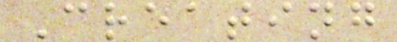Creating
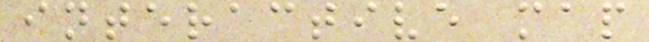interactive map
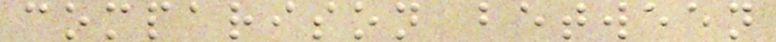comparison between
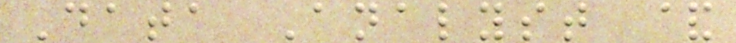Data Analyst &
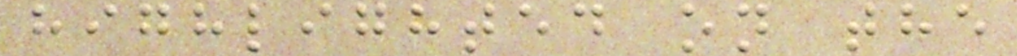highlighted on the
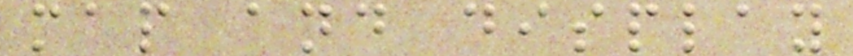map and display
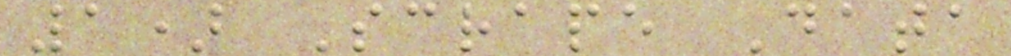1) Scrape Data
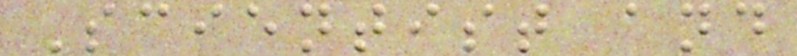Scientist and
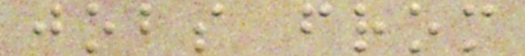jobs from
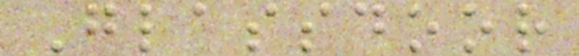Glassdoor
